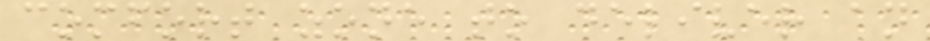comfort zone to deliver an
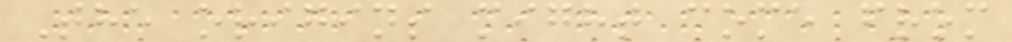The origins might come from
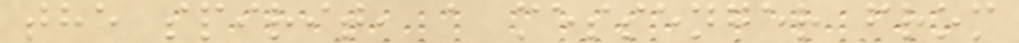the spirit, a messenger from
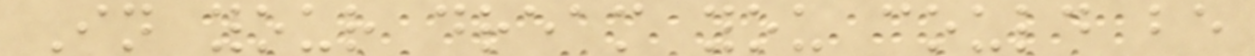In your dream you could be
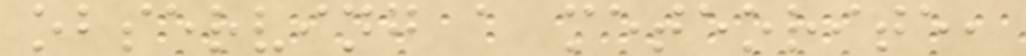observing a meteorite,
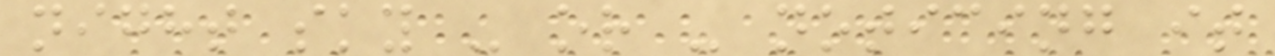night sky - or - noticing it
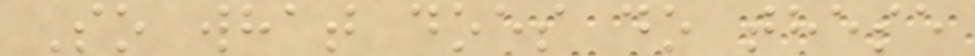So what does do these
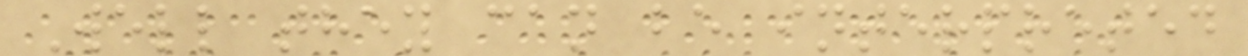Well they can be interpreted
